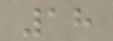18
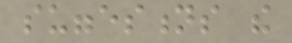suggestions the
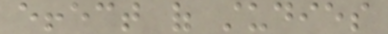effect of studies
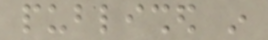published in
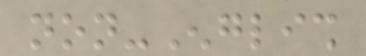non-English
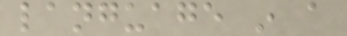language in a
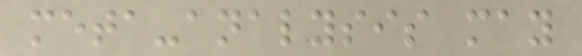meta-analysis may
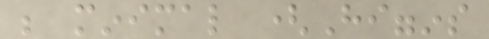be minimal (Higgins
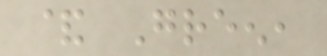& Green,
